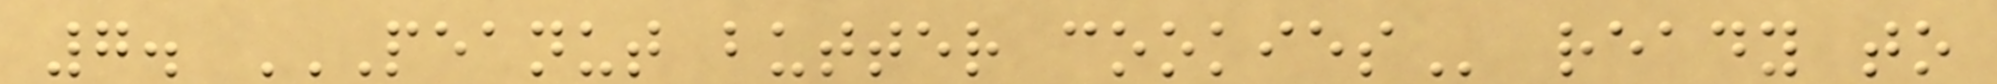7. PEANUT BUTTER COOKIES ready to
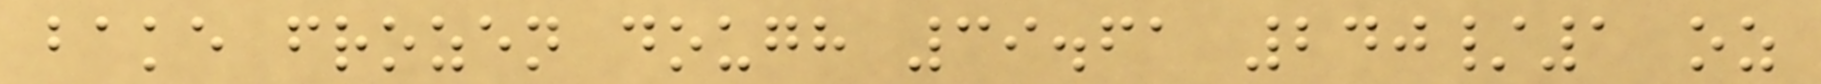bake frozen dough 39.61 240/1 oz
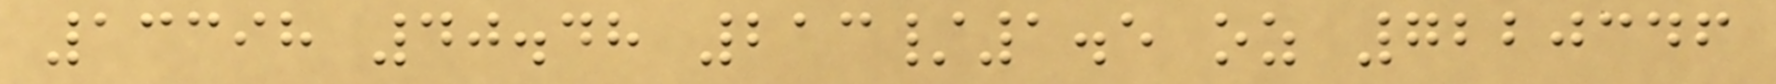13398 40.48 213/1.5 oz 7220346
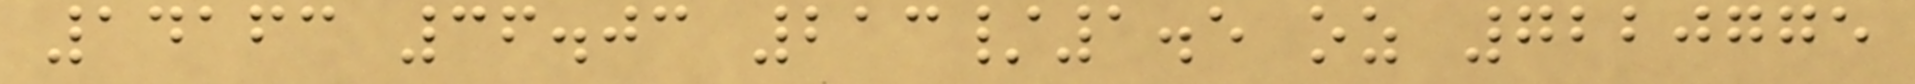14163 36.03 213/1.5 oz 7220775
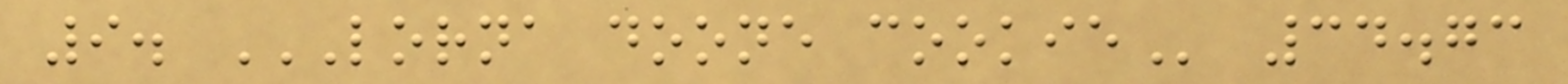9. LORNA DOONE COOKIE 34.73
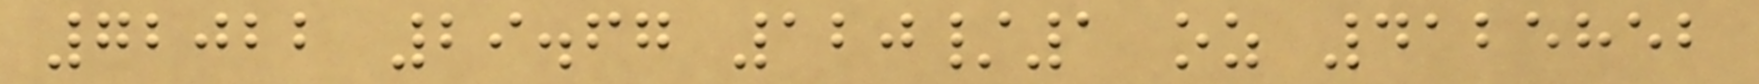72022 29.67 120/1 oz 4125852
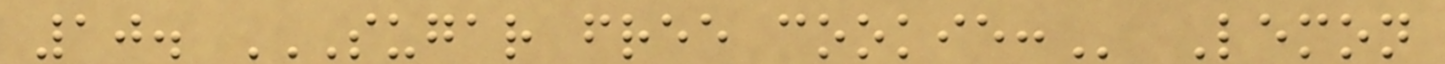10. SUGAR FREE COOKIE: Lemon
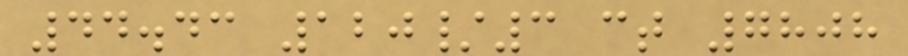44.43 120/3 ct 7808
